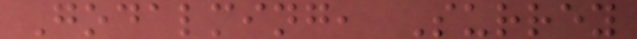Godalming, Surrey
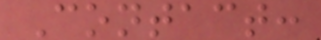Contact:
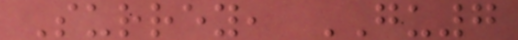Surrey, GU7
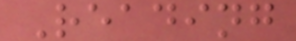Reading
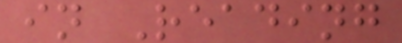in Reading
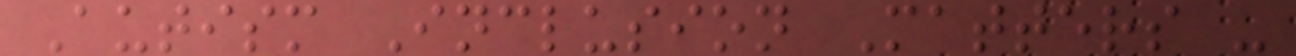Autism Inclusion Matters -
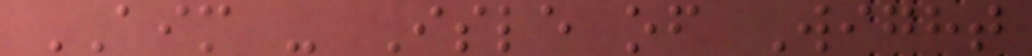AIM - Isle of Wight
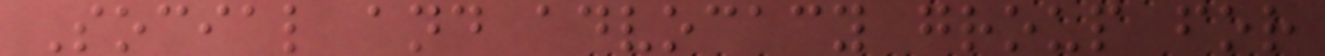Social and advocacy group for
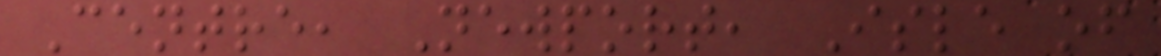Centre, Newport, Isle of
